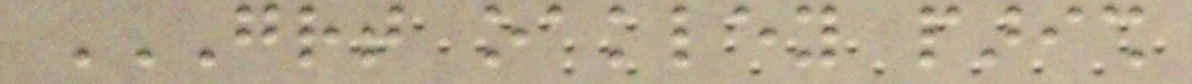GREAT OAKLEY PARISH
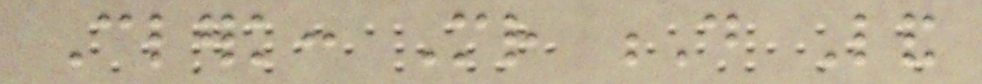Clerk: Mr D Land
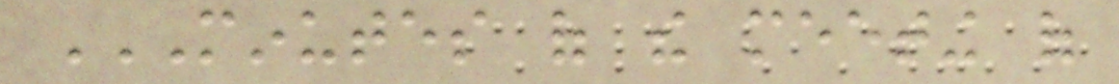MINUTES OF THE MEETING OF
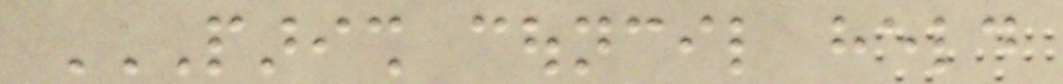PARISH COUNCIL HELD
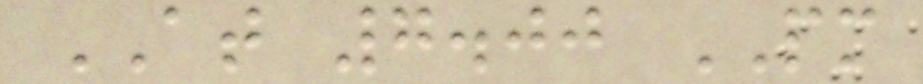AT 7.00 PM
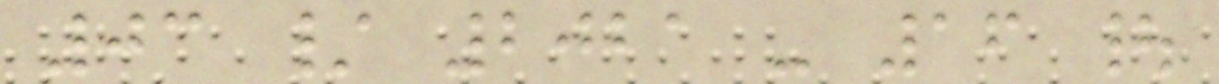03 / 2021 - 16 |
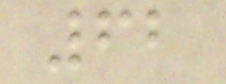62
